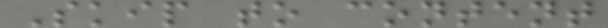Skip to content
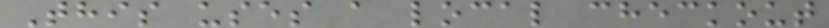This uses a local checkout
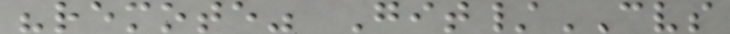"remote" Git/CVS
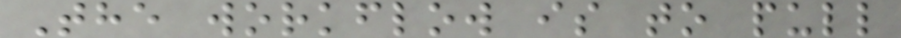The workflow is to pull
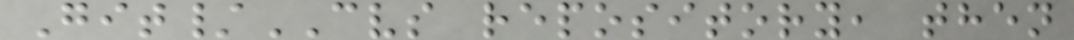Git/CVS repository, then
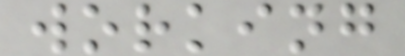working
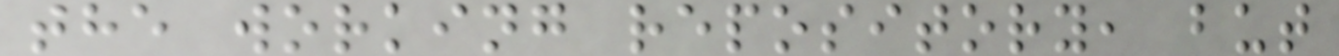the working repository, but
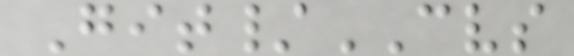Git/CVS
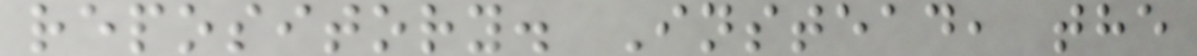repository. Instead, the
